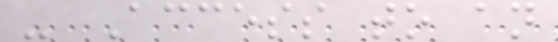- Access to an
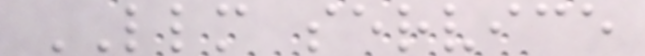LLM service
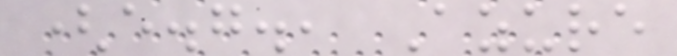(e.g., Azure
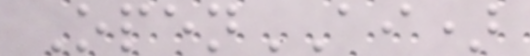OpenAI)
